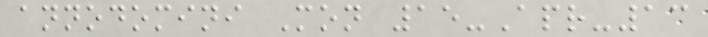annodomini Mon 15-Apr-13
